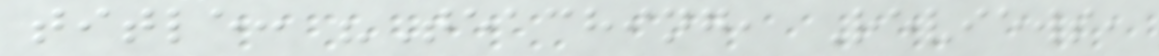title: "Teaching, Reviews,
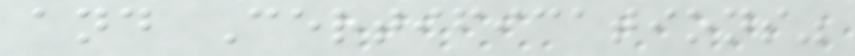and Certifications"
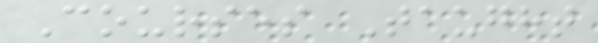Courses Taught
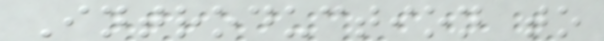Introduction to
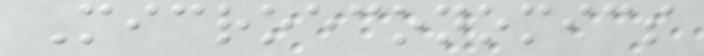Microeconomics
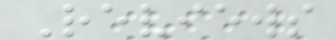Reviews
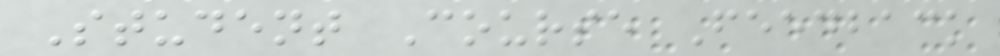Student Course Feedback
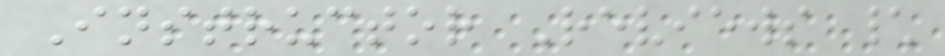Instructor Reviews \
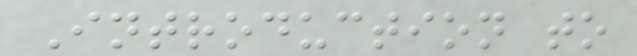Introduction to
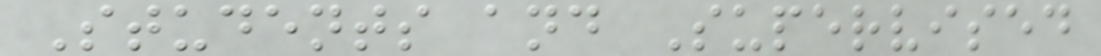Students and Supervised
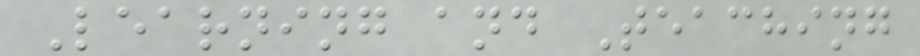Learning and Teaching
